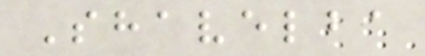Shavelba
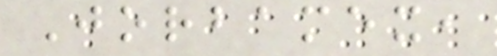Jorbamex,
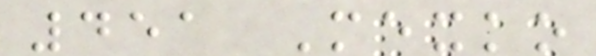451 Mexko
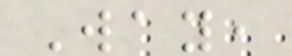Way,
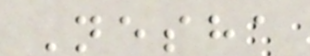Nesha
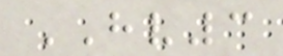HV3
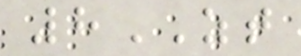8ZT
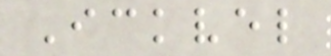Ickvel
